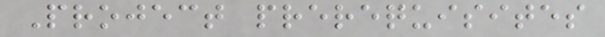Project prerequisites
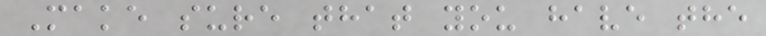Make sure that you have the
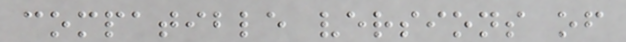compatible versions of
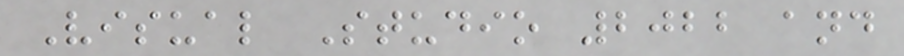Visual Studio 2022 and
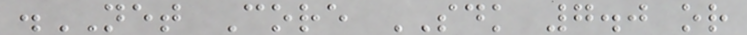.NET Core SDK 7.0 or
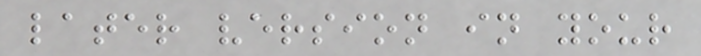later version in your
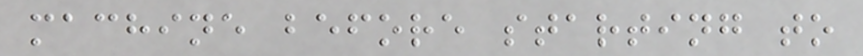machine before starting to
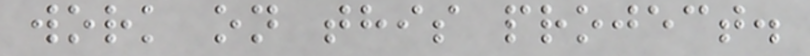work on this project.
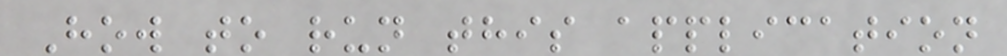How to run this application
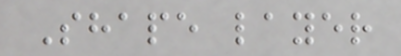Shape layer
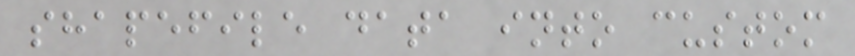shapefile data into custom
